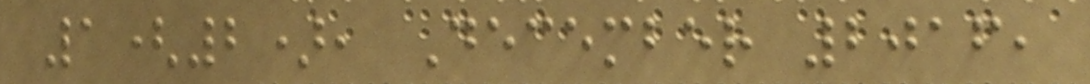1(2), December 2016,
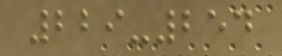229-254
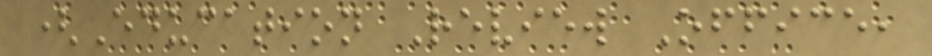(Education Review Office,
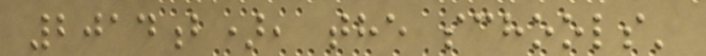2014b), the schools'
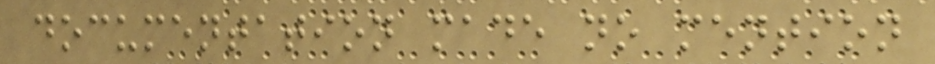documentation made no mention
